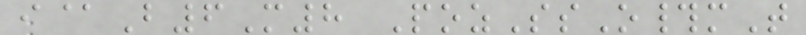i@B6M8 PozSsO#mT
